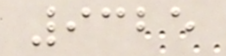9325
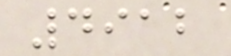4912
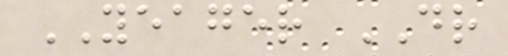YEAGER DR
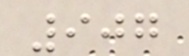907
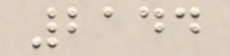2144
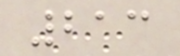213
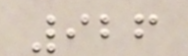926
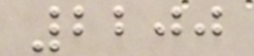2200
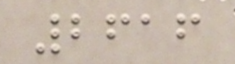2616
